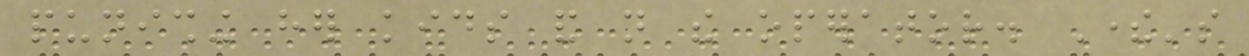punishing her kids and not the operator. There's
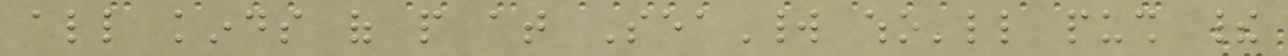all kinds of people at SeaWorld who'll push their
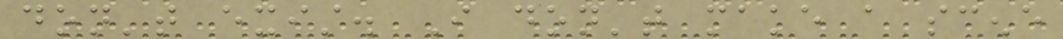don't exist. I don't make a scene
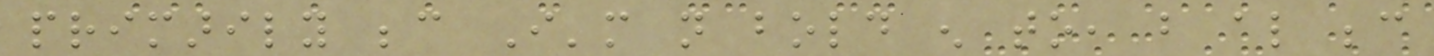primarily because I'm not bold enough to, but also because
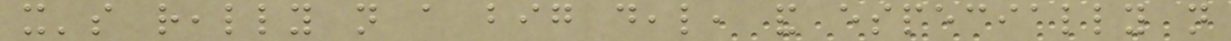it's really not a big deal, and especially not
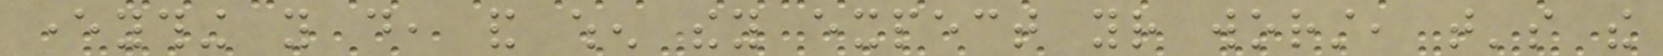everything you do, and when they expect your worst, that's the
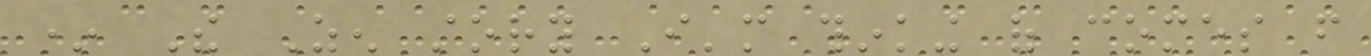* The Zen story I'm thinking of comes from
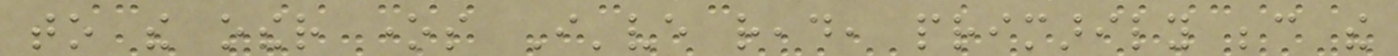to the other ones I've read, primarily because the
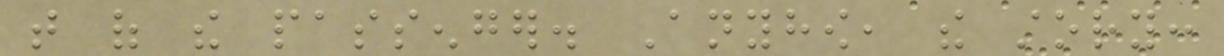that of the passenger. Anyhow, the story:
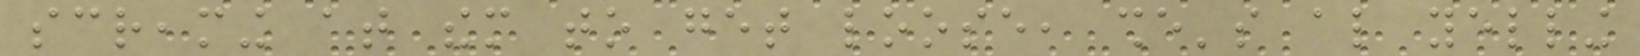screaming at them to get loose, she's also yelling
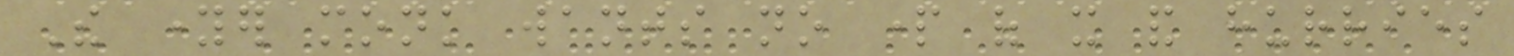The younger monk wants no part of it and hurries
